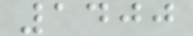1400
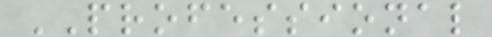PROFESSIONAL
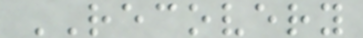RECOVERY
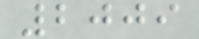2009
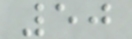50
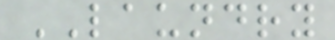LAUNDRY
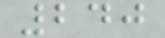240
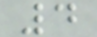4
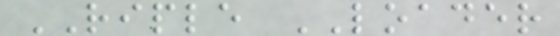RIPLE LOADER
